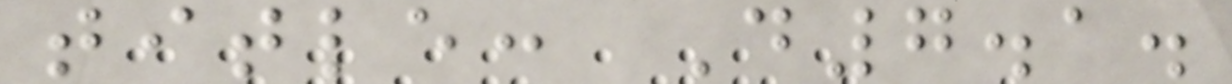title: D7.1.
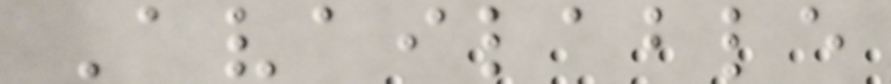Available
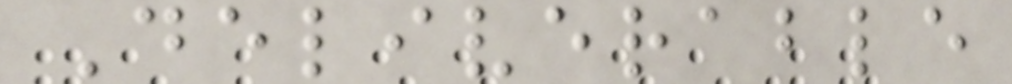Deliverable
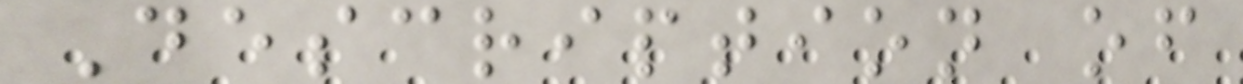Description of
